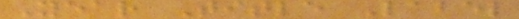Year Title Label
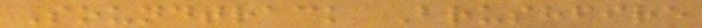Soundtrack Brushfire
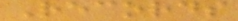Records
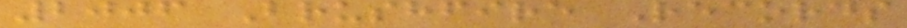2006 Brushfire Records
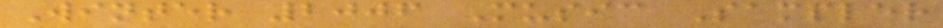Winter 2006 Music Sampler
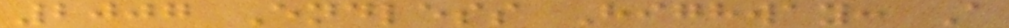2007 Endless Highway: A
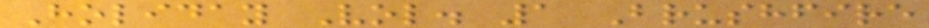Holiday Vol. 1 Brushfire
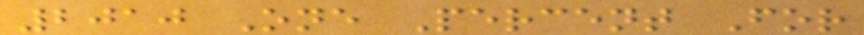2010 One Percent For
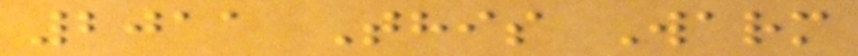2011 This Warm
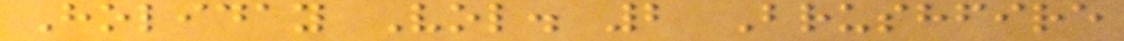Holiday Vol. 2 Brushfire
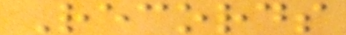Records
